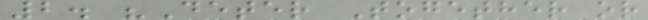2. "Deter Together or
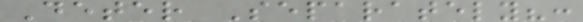Deter Separately?:
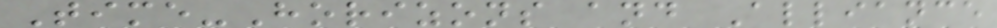Time-Horizons and Alliance
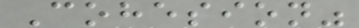Cohesion"
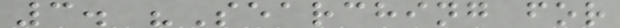3. "Searching for
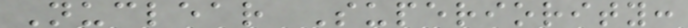Nuclear Superiority:
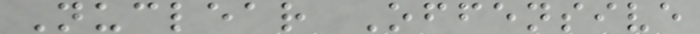Nuclear Offensive
